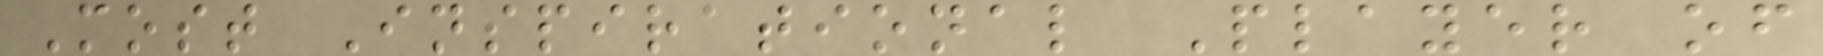Most Inspirational Player of
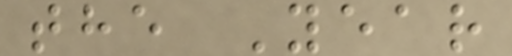the Year
